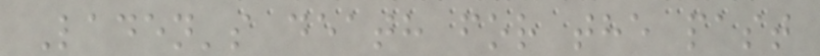Laden's death for the past
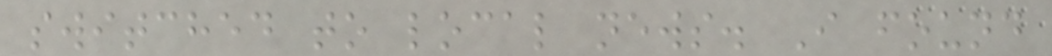switched to local news. I found
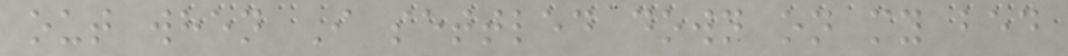out when I settled down on my bed
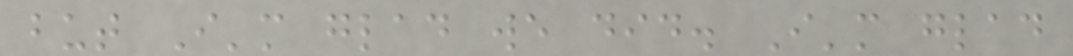but I'm glad we did. I'm glad
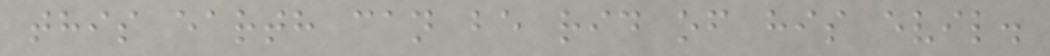this earth can be rid of his evil.
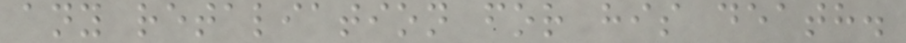any retaliation for his death.
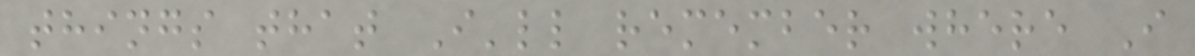things that I'll remember where I
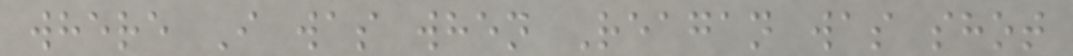where I was when Reagan was shot
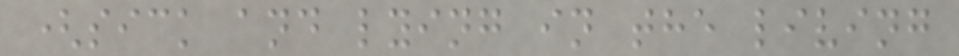(sick and lying in the living
